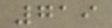719
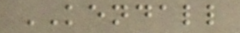KENDALL
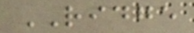RIDGE
